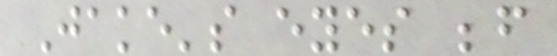Jake's eyes before
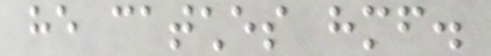he catches himself.
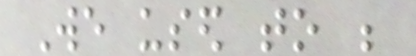We used to be
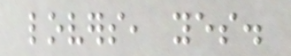lovers, yes.
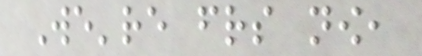We're friends now,
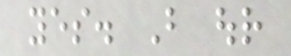yes. But our
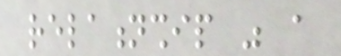relationship was a
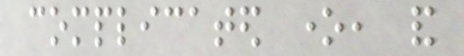complicated one, and
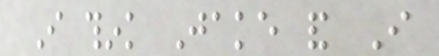I think Jake and I
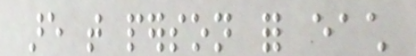are that person for each
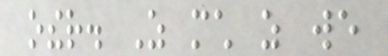other. As much as we
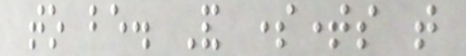to be. And sometimes that
